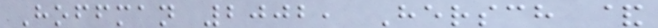Hoffman 2002, Hersch &
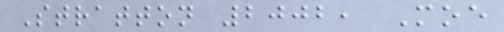Stratton 2002, Moe
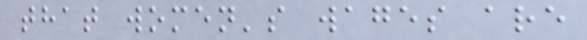that women's wages are
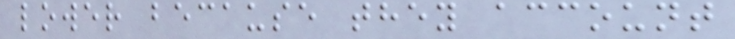lower because they account
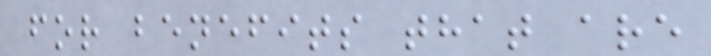for benefits that are
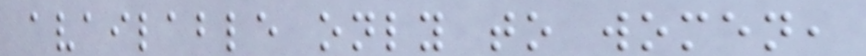available only to women,
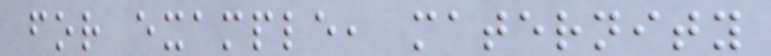for example, maternity
